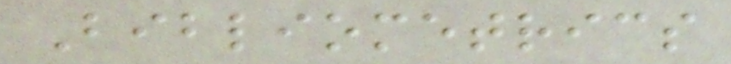Bibliometrics
